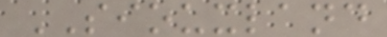SIOUXLAND
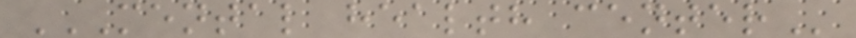MENTAL HEALTH CENTER
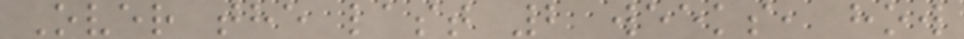Over the last 2 weeks, how
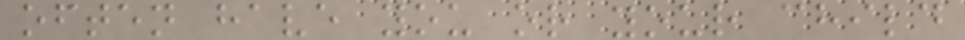often have you or your child
